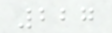227
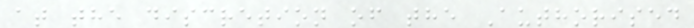at the discretion of the Authorised
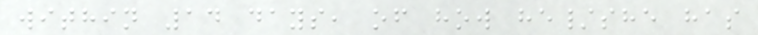within 14 days, of how he/she has
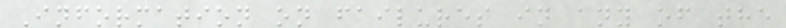Information on failures in any of the
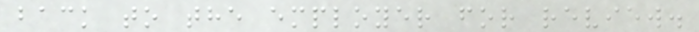back to the employer for review.
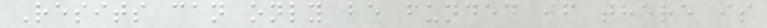Resits can only be funded if there is
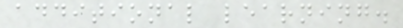additional learning.
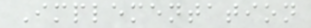Implementation
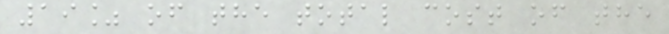19% of the total cost of the
